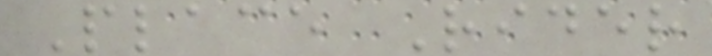Place Rider
